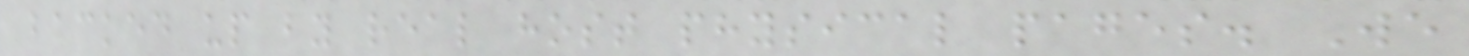backed up by real host physical pages. We
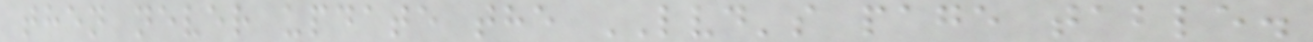then never update the LVD's page table.
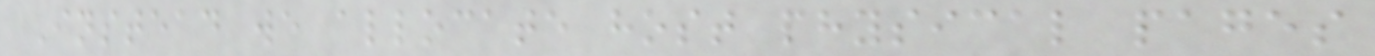Instead we allocate host physical pages
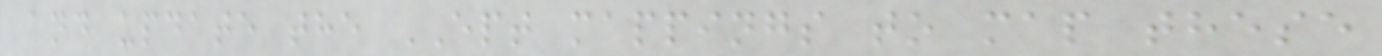and update the EPT mappings to map these
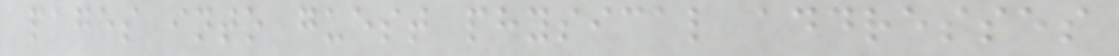pages into guest physical addresses
